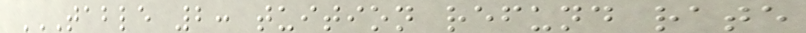TABLE 2: TUITION REFUND RATE
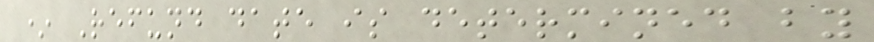* Refund date is determined by
